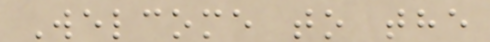Welcome to the
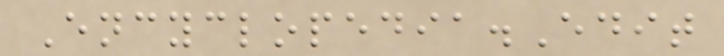Encyclopedia.Edit
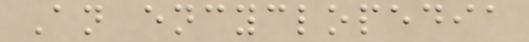An encyclopedia
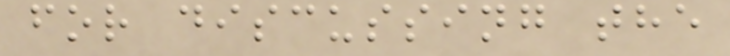for discussing the
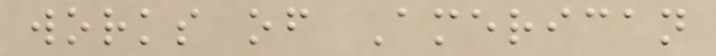works of American
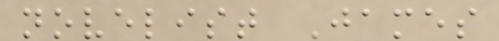novelist James
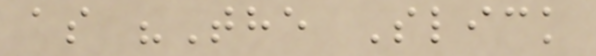as "The Slick
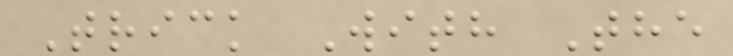Trick With The
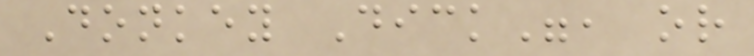Donkey Dick", or
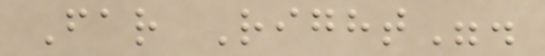Far Right".
